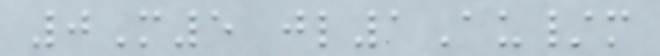0M5 jl1Au/m
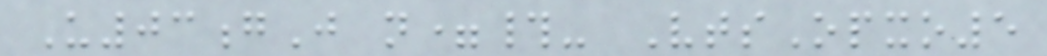U03gJ n=#- VtsOpxo5
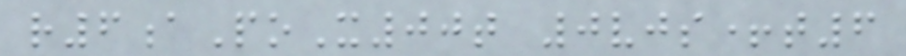r6aPoX00t 0vjs+t6
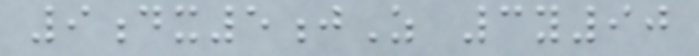9dx5jZ 3y90
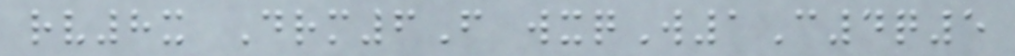rv8x Drm6F wxqW1C4q5
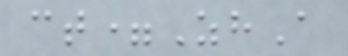ct=ZhA
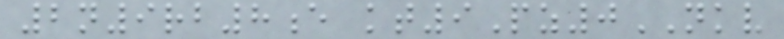2n9rb8e kt9Pz0NKV
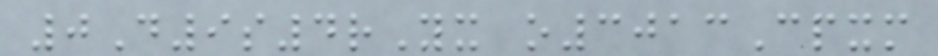0D9s4rYx o3013Cpxm
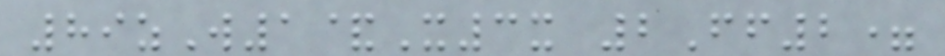89zW1&X3x 2Ff2=
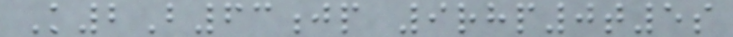K2B63jp 9rhp0t5s
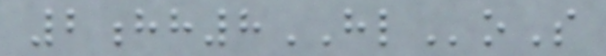2hh8HLoS
